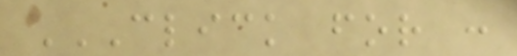CLICK FOR :
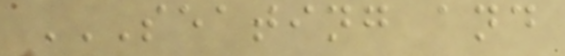SEATING AND
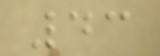43
